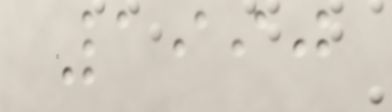1990
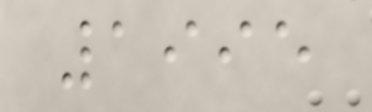1995
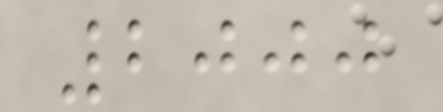2000
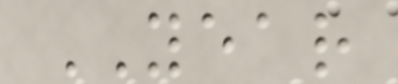YEAR
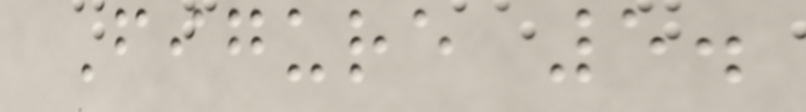Figure 5.
